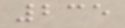235
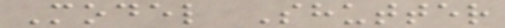Model Shutter
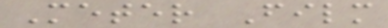Meter Film
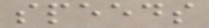speeds
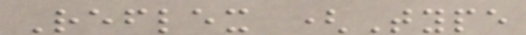Reflex (Type
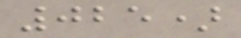025)
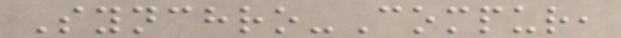Synchro-Compur,
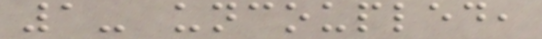1- uncoupled,
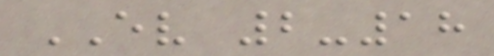EV 2-18
